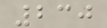230
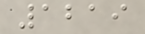1219
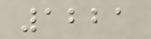1221
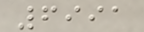6991
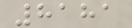8181
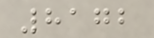8172
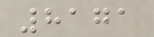8171
